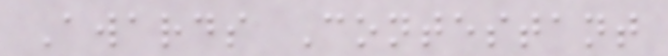Awards Contestant
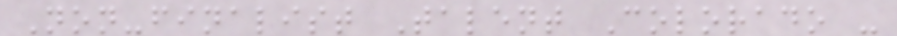Non-finalist Talent Colorado -
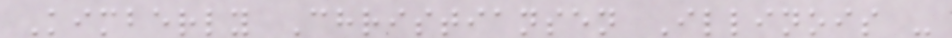Kimberly Christiansen Illinois -
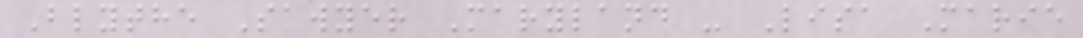Blythe Sawyer Maryland - Lisa Marie
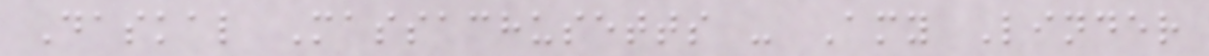Daskal Massachusetts - Amy Linder
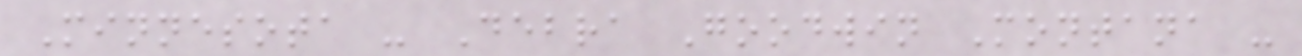Minnesota - Debra Goodwin Montana -
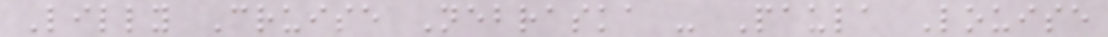Lilly Cruise Nebraska - Paula Louise
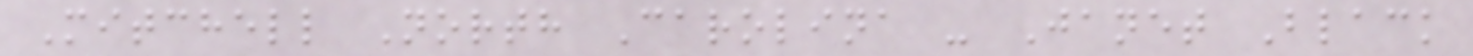Mitchell North Carolina - Janet Black
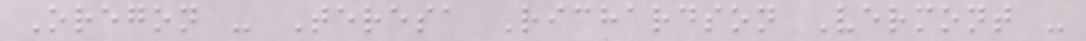Oregon - Teresa Richardson Vermont -
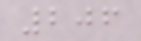206
